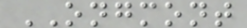ONGMONT
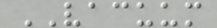VACUUM
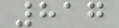817
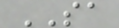SA
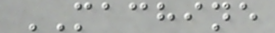MACHINE
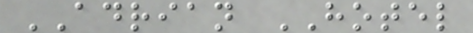ADRIAN HOTEL
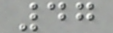47
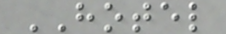HOTEL
